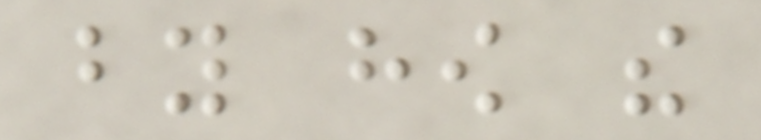by how the
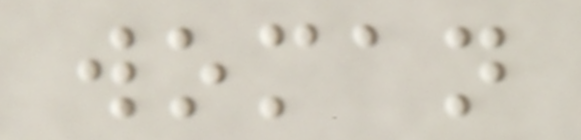woman
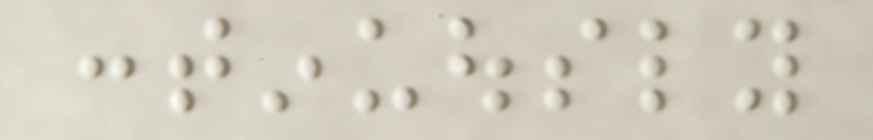continuously
